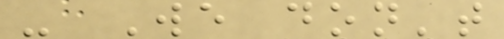- We don't
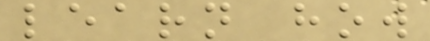learn how
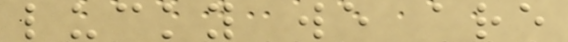lucky we are
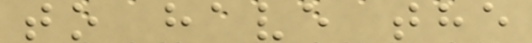to have the
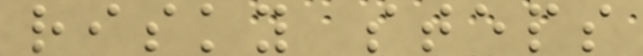risky steps
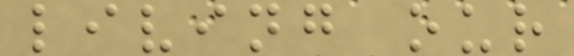living our
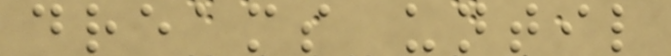dreams until
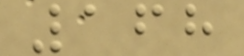168
